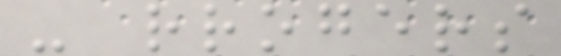- rrogers
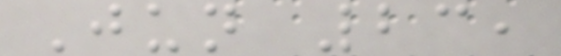Jun 23,
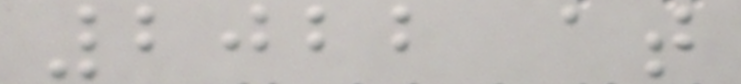2022 at
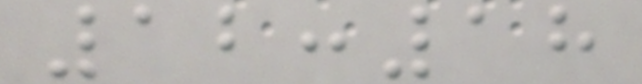12:18
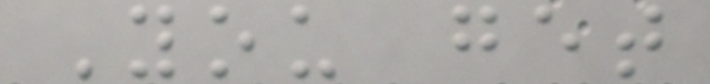You get
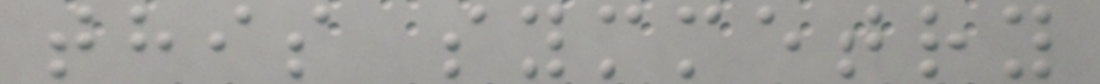this symmetry
